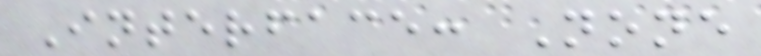Interface: None
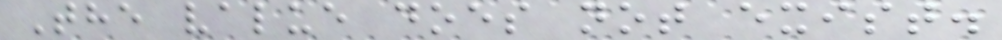The value does not exist.
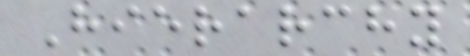Hierarchy
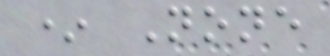* None
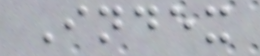Index
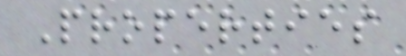Properties
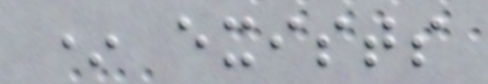* exists
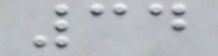34
